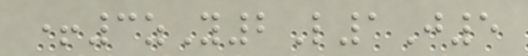+3zY2L1J5
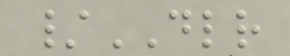/DLR
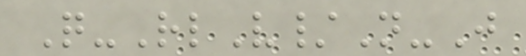Q-RlV/N-J
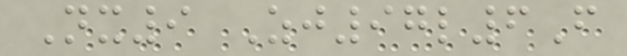Nx9 Zj97l6F
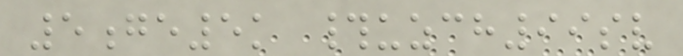5ge5k #uzch99sv
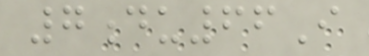7du66I
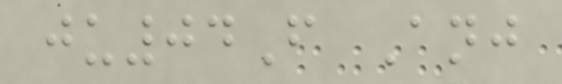ju04F Anj
